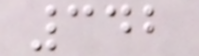342
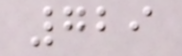729
